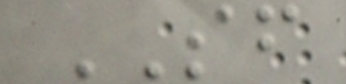SF
